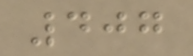407
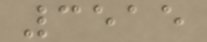3515
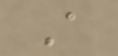A
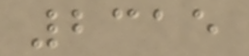2315
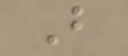B
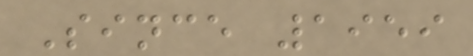Since 1959
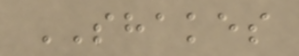SHAKES
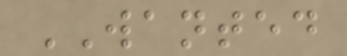WANTED
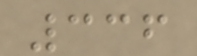336
